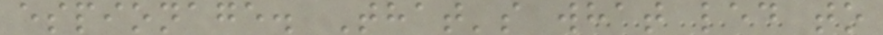espionage. That's what led to
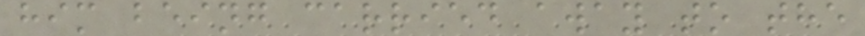him being carried away to the
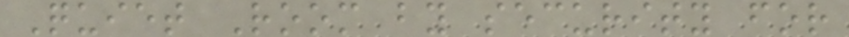Quiet Room by security for
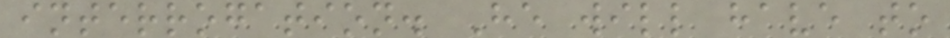interrogation. He will have to
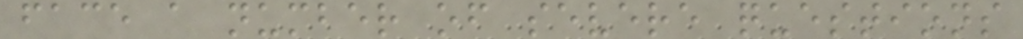face a number of severe questions
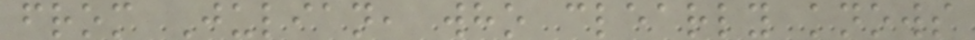from Julian, who clearly knows
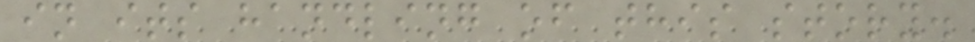in its handling of this story.
